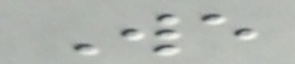We
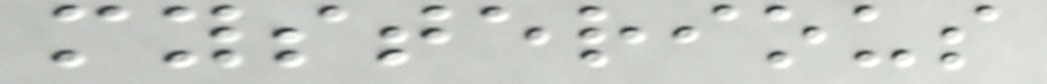mysterious
